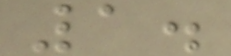1.
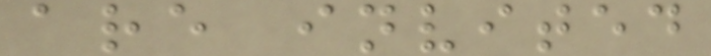are invited
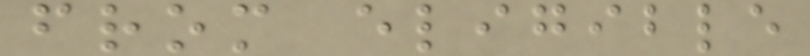from eligible
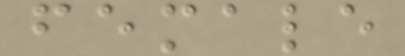female
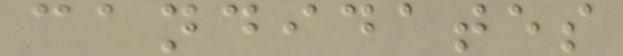candidates
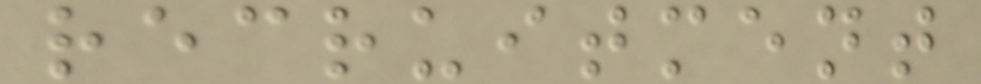recruitment
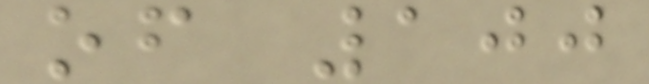of 100
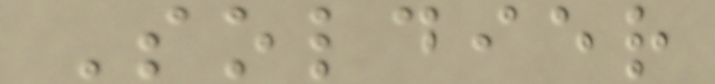Soldier
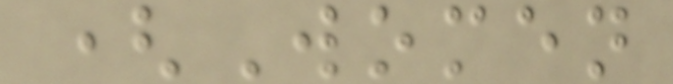(Women
